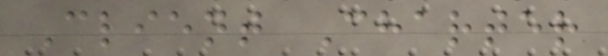Client Charter
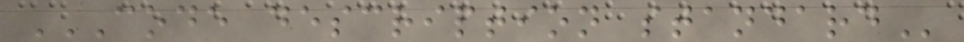CODE DESCRIPTION STANDARD
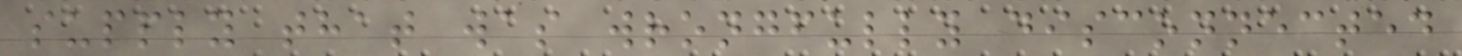supply that was wrongfully disconnected
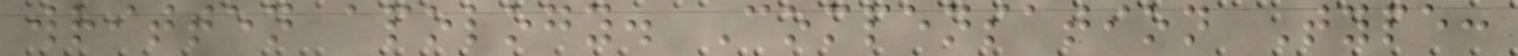written apology. Compensation Type:
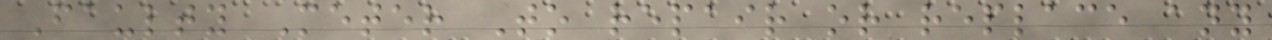Faulty Meter To repair or replace any
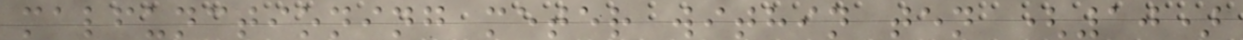malfunctioning meter within ten (10)
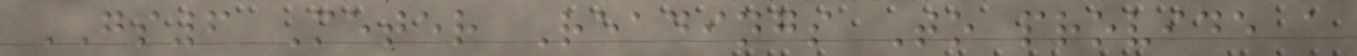GS6 Meter Readings To provide a
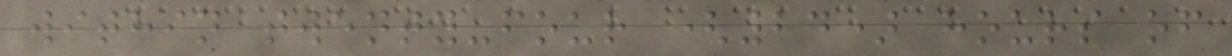within twenty-four (24) hours of
